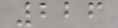226
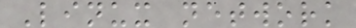Linux network
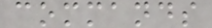commands
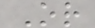Or
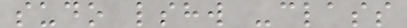sudo lshw -class
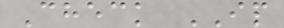Check IP
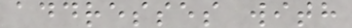addresses with
